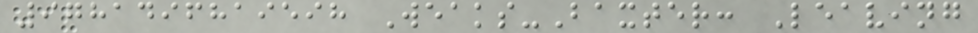9781496819598 Weaks-Baxter: Leaving
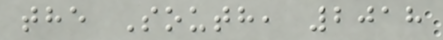the South, 2018
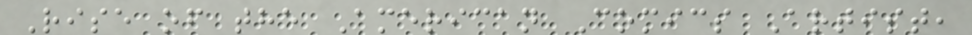Rise of the American Comics Artist,
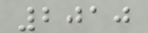2010
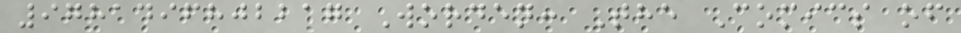9781496802217 Worden: The Comics of
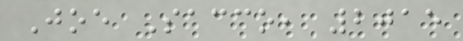Joe Sacco, 2015
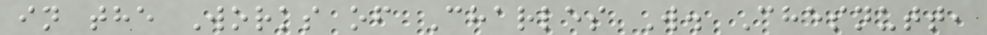in the Works of Charles W. Chesnutt,
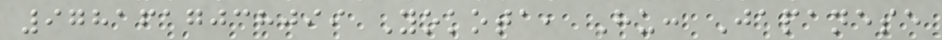9781617038099 Yokota, Hu: Japanese
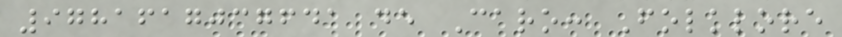9781617037641 de Caro: Folklore
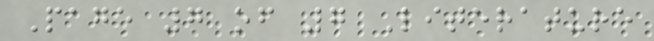Page 7 of 7 Literature
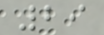29
